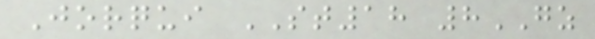Jorqui ST18 8GZ
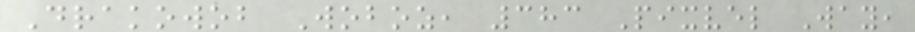Drakowob Woboz, 383 Pixvel Way,
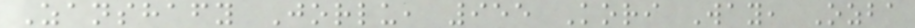Zanshafy Jorlu, 955 Kori Way, Ozba
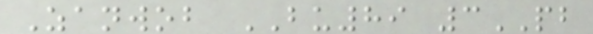Zanwob BU89 3PB
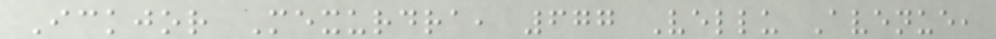Ickjor Mexurdra, 677 Vellu Avenue,
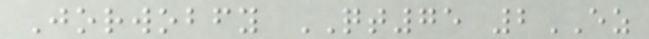Jorwobfy QT75 2EZ
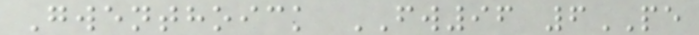Gwenthoick FW96 6PE
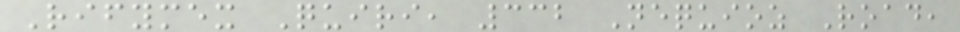Rifymex Quiri, 332 Nequioz Road,
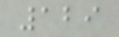129
